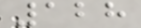128
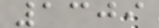1309
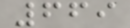669
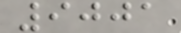9001
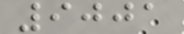9001
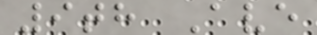9th Ave
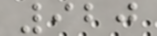920
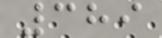389
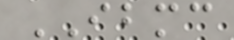IBMC
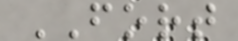FORT
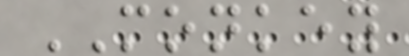MONKEY
